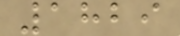1829
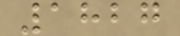1827
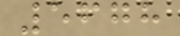5678
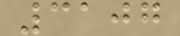3107
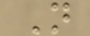N
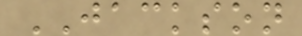JACKSON
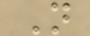N
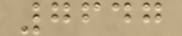7647
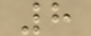8
